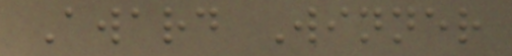Award Winner
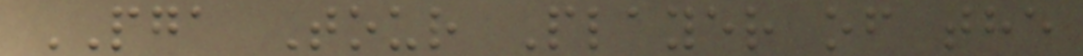PGA Tour Player of the
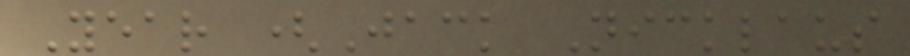Year (Jack Nicklaus
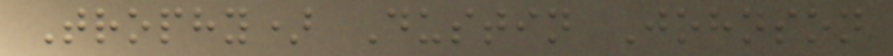Trophy) Dustin Johnson
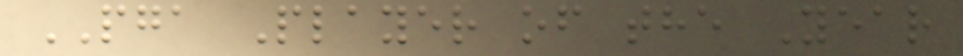PGA Player of the Year
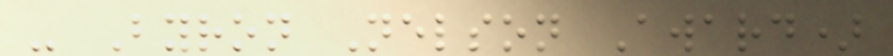- Byron Nelson Award)
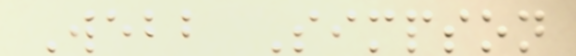Webb Simpson
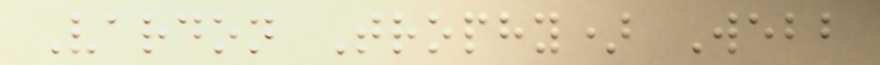Vardon Trophy) Webb
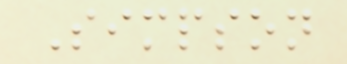Simpson
